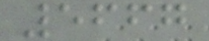5667
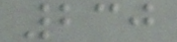230
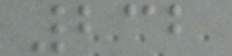232
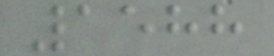1588
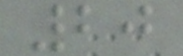20
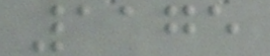1175
